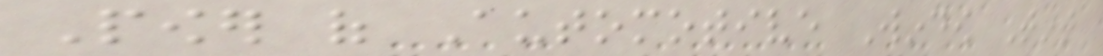Power of Automotive Window Tint
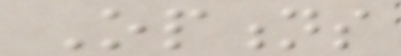Options
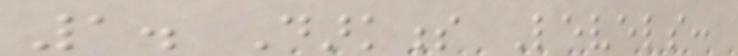1. Darkness Levels:
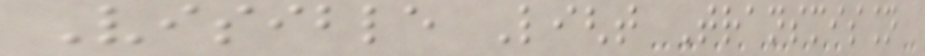Visible Light Transmission
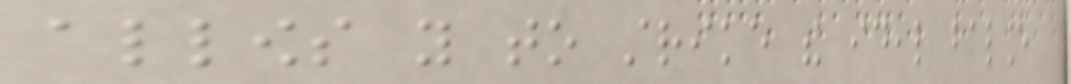allows you to strike the ideal balance
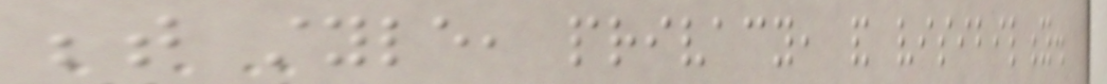between style, privacy, and visibility.
